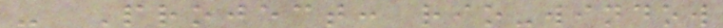- Project: rio-window
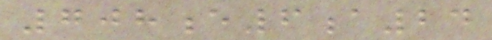708e6a24
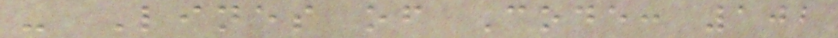- Lines of Code: 102
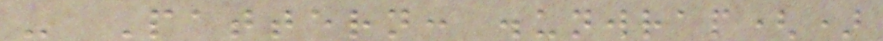- Pattern: .unwrap()
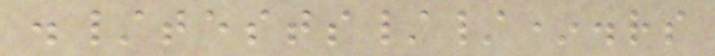./tests//*.rs
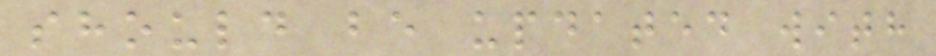should be updated with
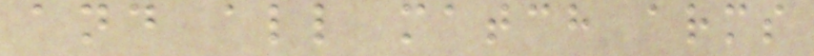and all match arms
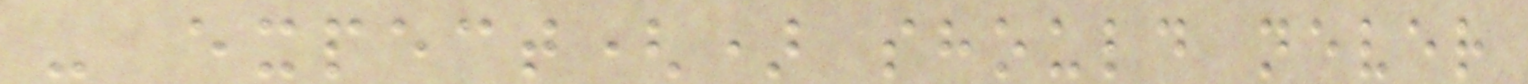- expect() should never
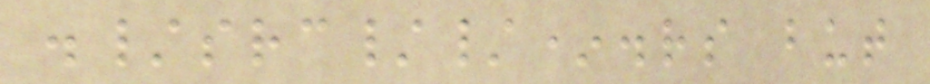./src//*.rs but
